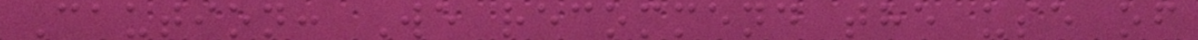Caution: We recommend the use of
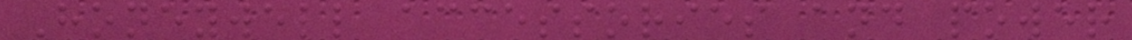Honeywell accessories and power
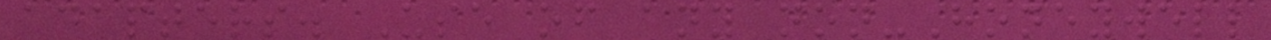adapters. Use of any non-Honeywell
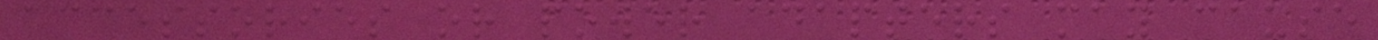accessories or power adapters may cause
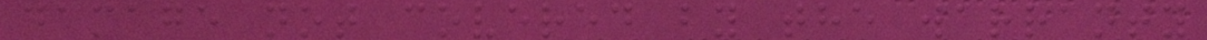damage not covered by the warranty
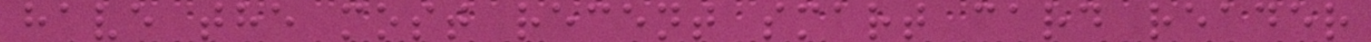have the most recent smart card reader
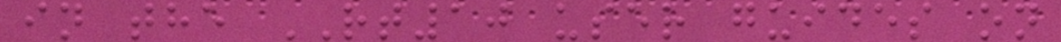in the RT10 user guides on
